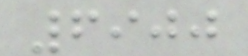6900
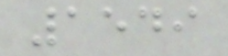1549
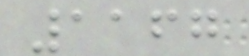1167
